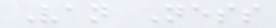Van Ness
